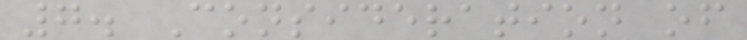7. Consideration of
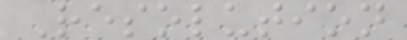Resolution
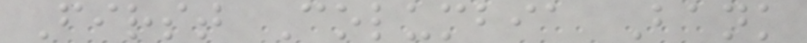First Columbia Bank
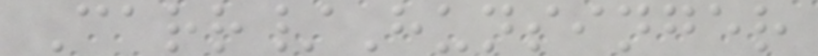Carr/Hunsinger
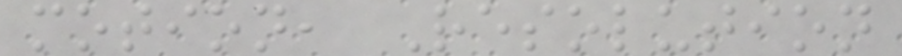motion, Resolution
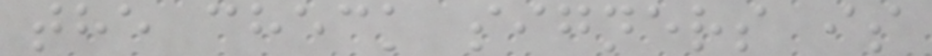the check signers is
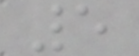5
